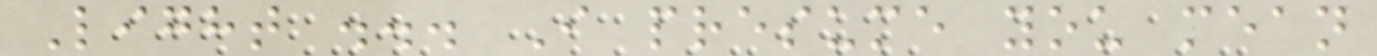Light ... I presume you mean
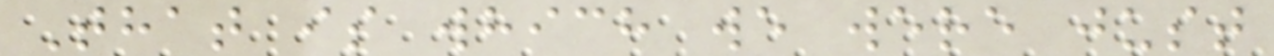That is which we were just
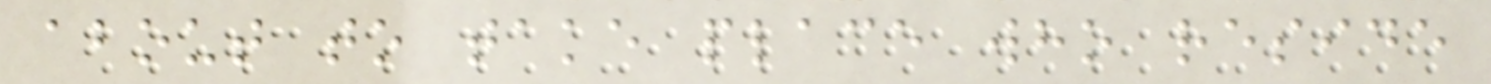about to take place who reside
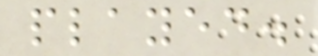played.
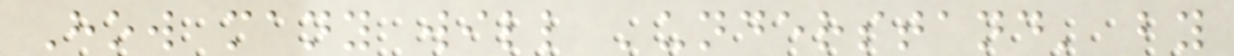How many will 'understand' by
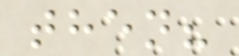then?
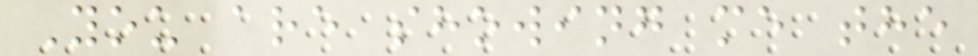You are showing me the
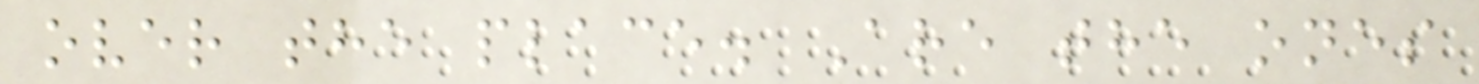over the place. Are the ones
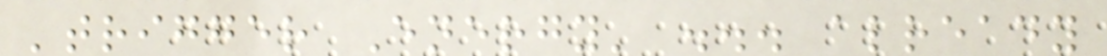'trigger Energy' ... already
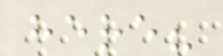here?
